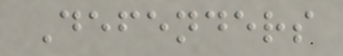Defenders
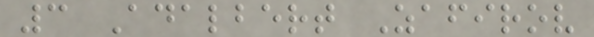3 Adalbert Zafirov
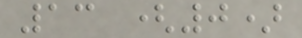13 (0)
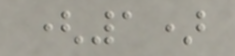(1)
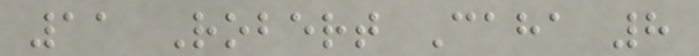11 Robert Caha 8
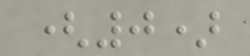(0)
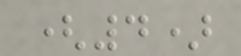(4)
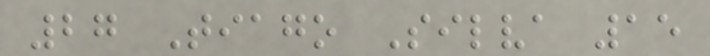27 Tiago Silva 15
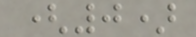(0)
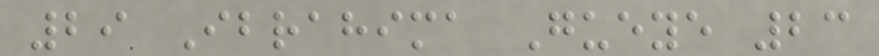29 Ibrahima Gueye 23
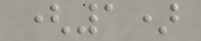(1)
